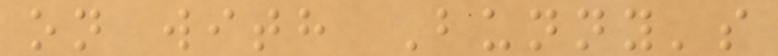on with Bunny's
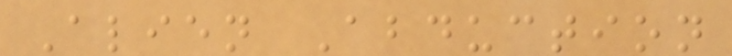Alien Abduction
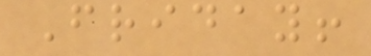Friday!
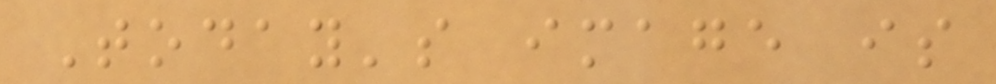Today's image is
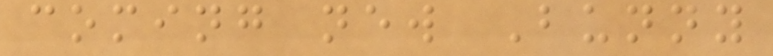coming new Bunny
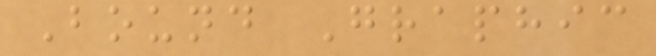Bound Graphic
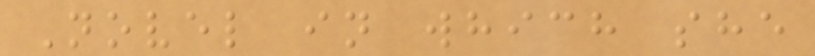Novel in which she
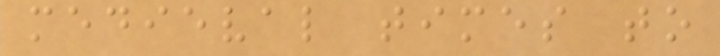medieval times to
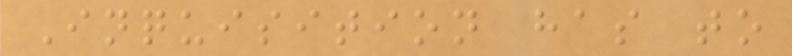Inquisition has to
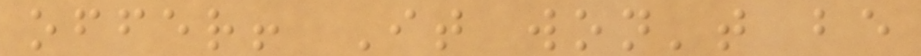offer! It won't be
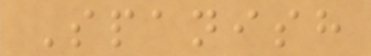Spanish
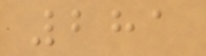281
